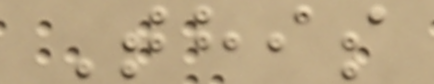This
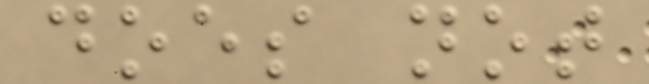does not
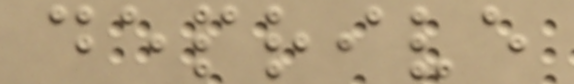deprive
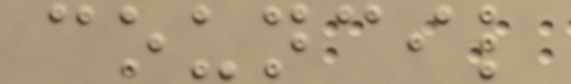council
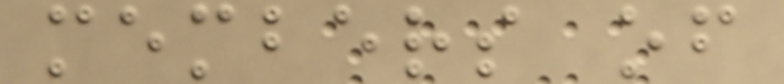members of
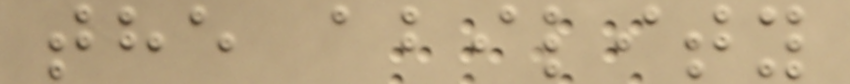the ability
